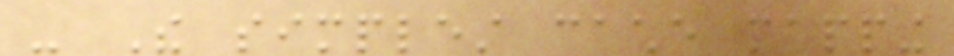- The simplest cache mapping
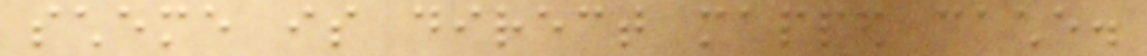scheme is direct mapped cache.
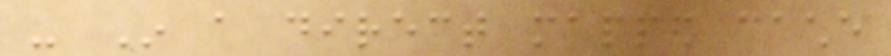- In a direct mapped cache
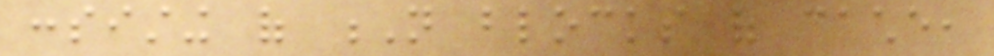consisting of N blocks of cache,
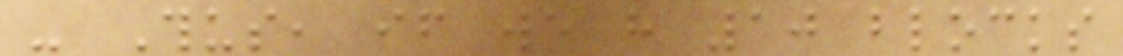- Thus, if we have 10 blocks
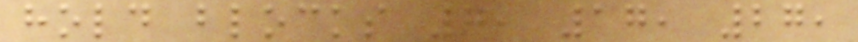hold blocks 7, 17, 27,
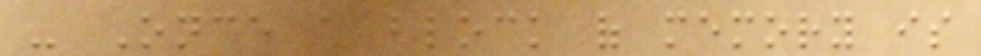- Once a block of memory is
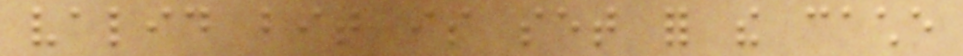valid bit is set for the cache
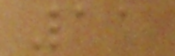11
